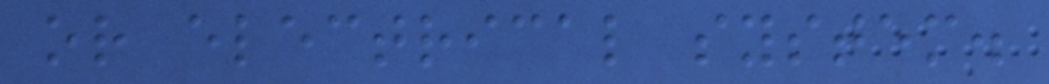or electrical system.
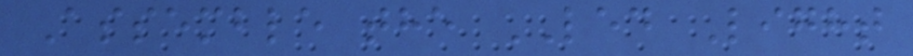Assemble the LED Light
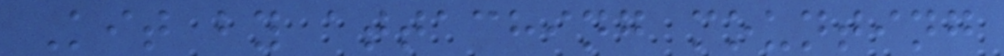Kit by attaching mounting
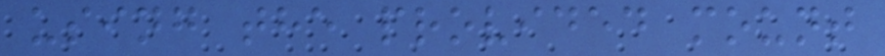using the provided mount
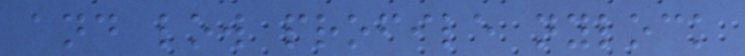and low profile nylock
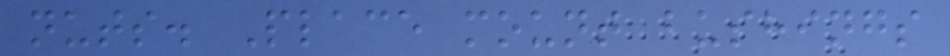nuts. Place mount bushings
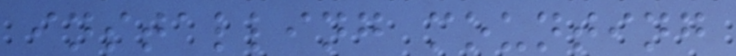installing mounting
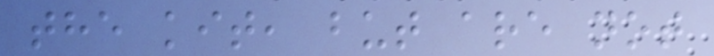the kit, but are not
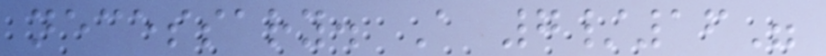necessary. A 7/16"
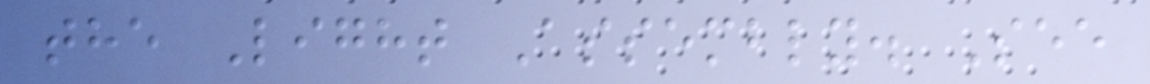the Light Assembly. See
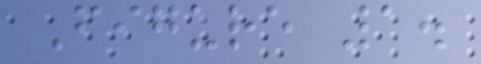Figure 1.
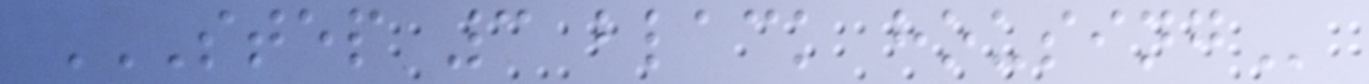STEP 3 BLACK HOUSING
